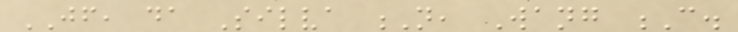JF, da Silva N, Wang C.
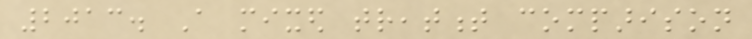2013. A mixed treatment comparison
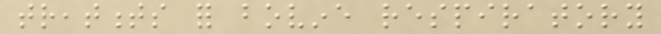treatments for bovine respiratory
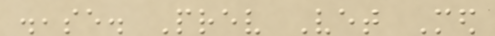disease. Prev Vet Med
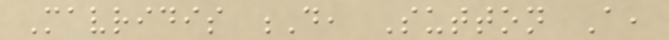Mavridis D, Sutton A,
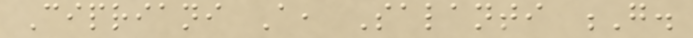Cipriani A, Salanti G.
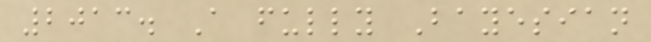2013. A fully Bayesian
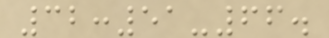32:51-66.
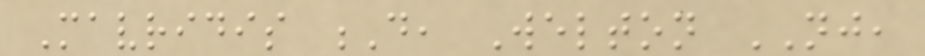Mavridis D, Welton NJ,
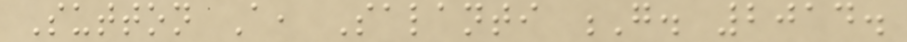Sutton A, Salanti G. 2014.
